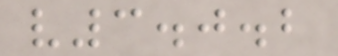v3.0.2
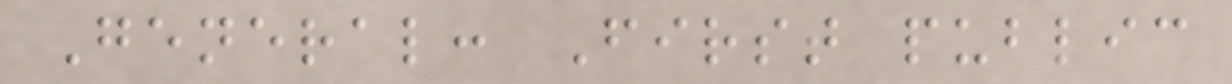General: First public
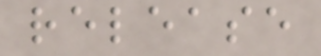release
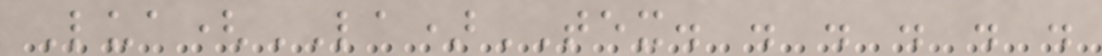Lua(LA)TEX. . . . . .
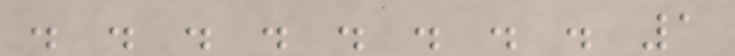. . . . . . . . 1
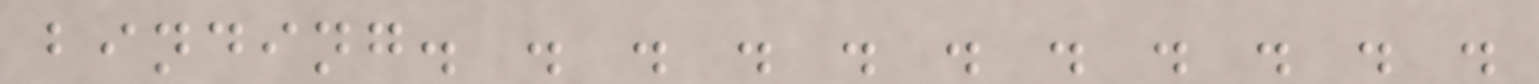binding. . . . . . . . . . .
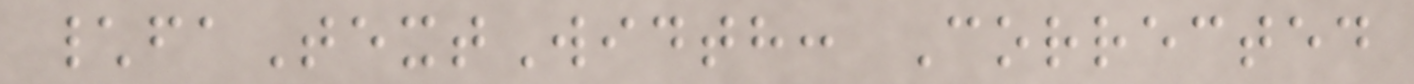\faTextWidth: Corrected
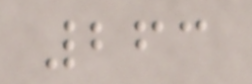263
